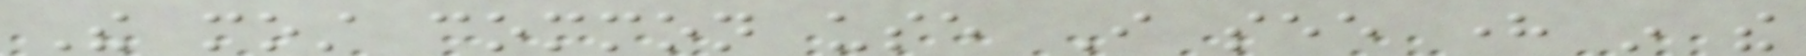The most common use I see here in the
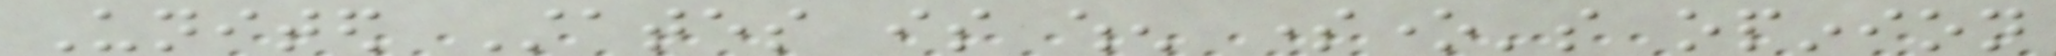United States is when someone's opinion
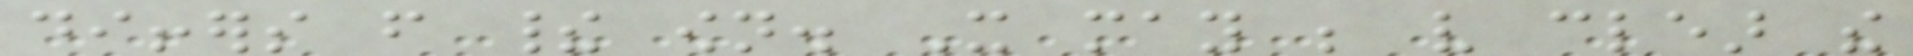differs from their own. It may be very clear the
